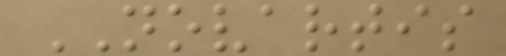NOVARTIS
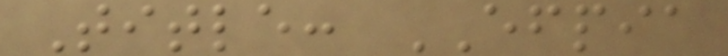Title: EFPIA
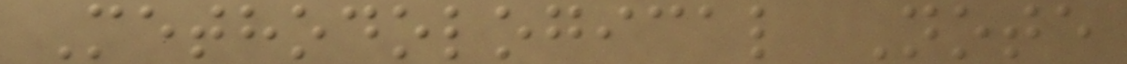Methodological Note
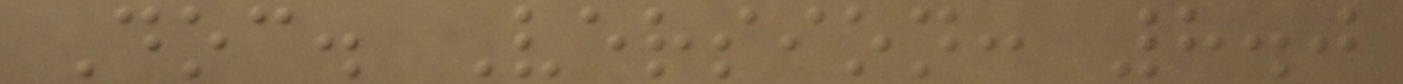Doc. Version: 8.0
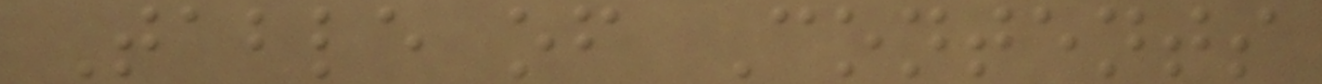Table of Contents
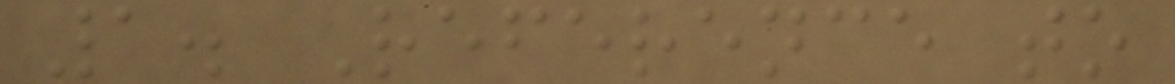1. Reference to
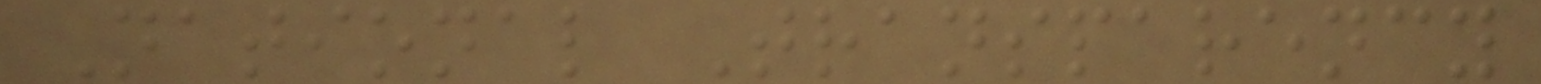National Transparency
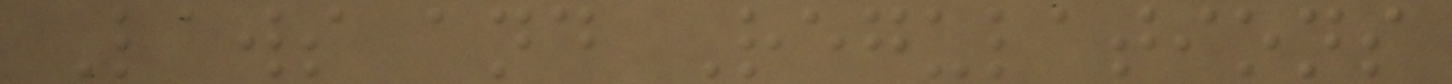Laws and Regulations
